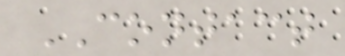CONTACT
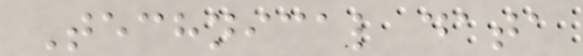Technical data
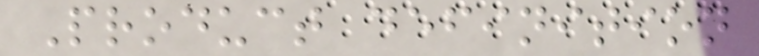Product definition
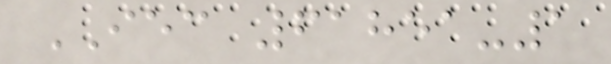IEC 61851-1
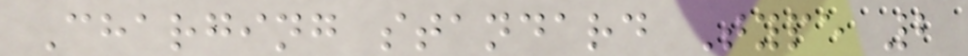Charging standard Type 2
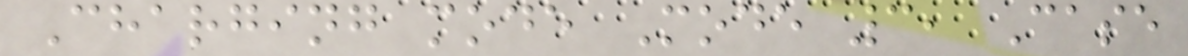Charging mode Mode 3, Case
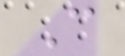C
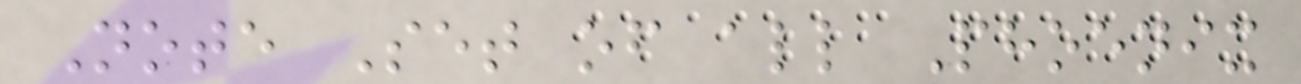Note Set of all Phoenix
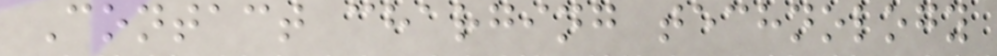Contact charging technology
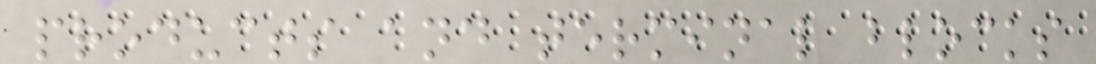products and terminal blocks
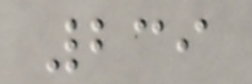239
